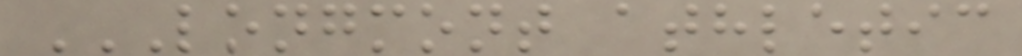LONGMONT ATHLETIC
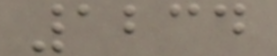1234
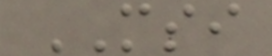MSI
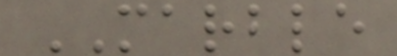MARBLE
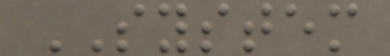SYSTEM
